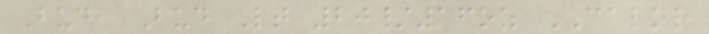Bud, Bud Lt 20/16oz CALNR
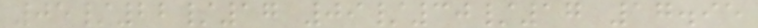05/22/17 09/30/17 17.95
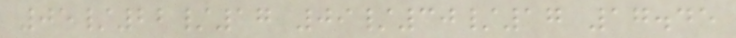05/22/17 09/30/17 17.45
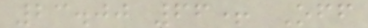23.00 66+ Off
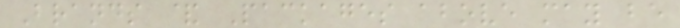Brands & Packages above may be
